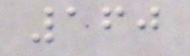160
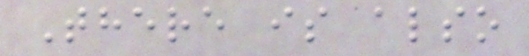There is also
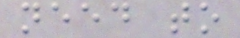need to
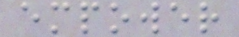empower
